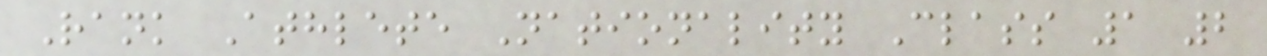Rank Athlete Nationality Class 1 2
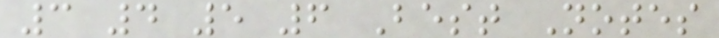3 4 5 6 Best Notes
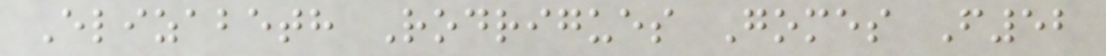Elizabeth Rodrigues Gomes F52
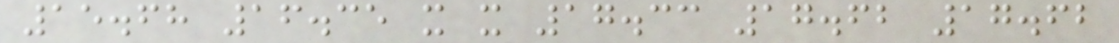15.68 16.35 x x 17.33 17.62 17.62
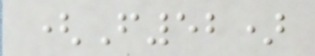(F52)
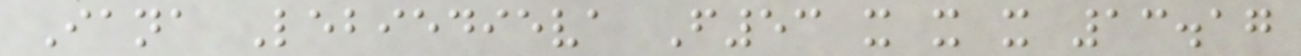Iana Lebiedieva F53 x x x 13.17
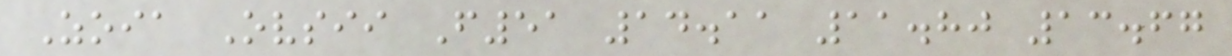Zoia Ovsii F51 14.11 11.80 13.67
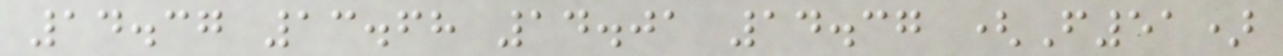14.37 13.68 14.01 14.37 (F51)
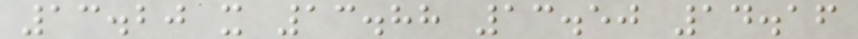13.20 x 13.88 13.50 14.16
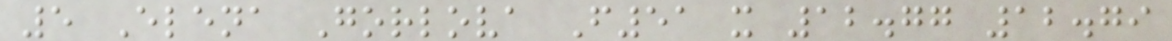5 Elena Gorlova F51 x 12.77 12.79
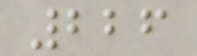226
